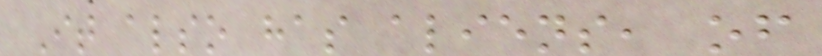It also has aliens, of
